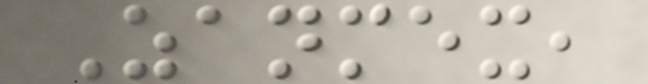Zanmex,
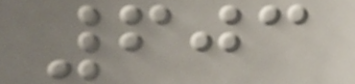603
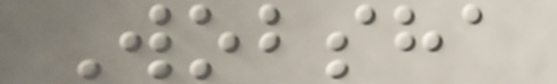Wobsha
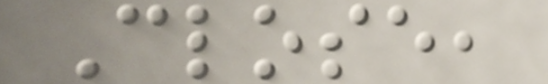Close,
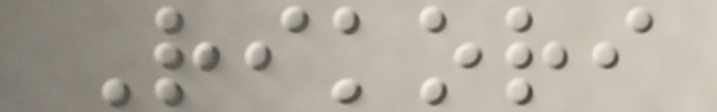Rikori
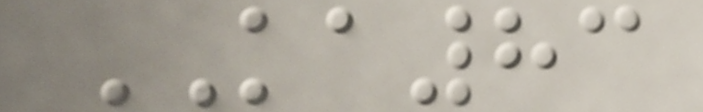KA83
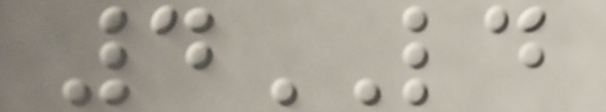4LD
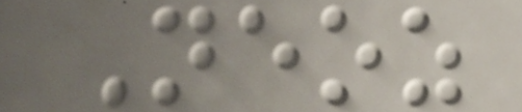Neoz
